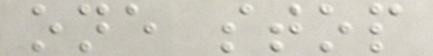one stop
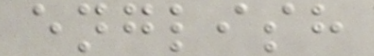english
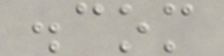.com
